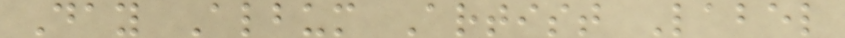Day Album Artist Label
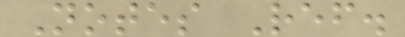Notes Ref.
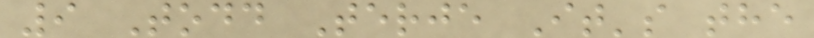9 Todd Terje It's the
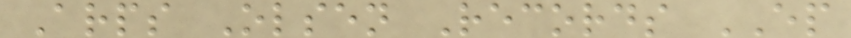Arps Olsen Records EP
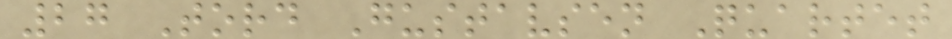27 Tord Gustavsen Quartet
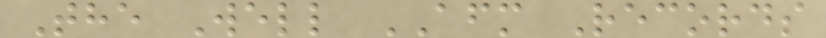The Well AFM Records
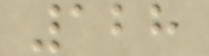128
